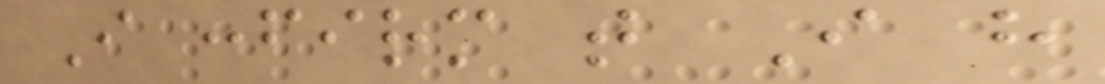I confirm that I have
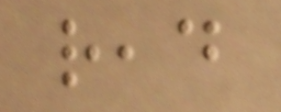read
